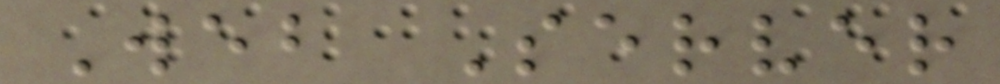Web Server
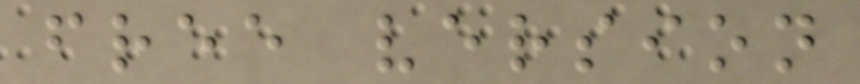free version
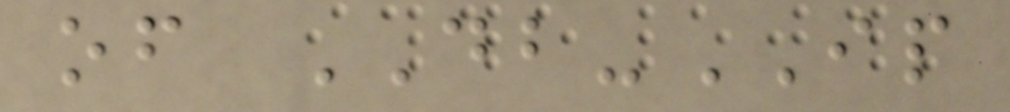of DB-IP
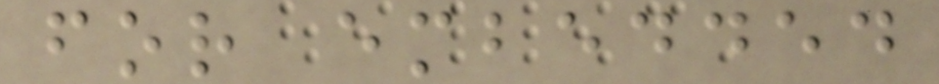for embedded
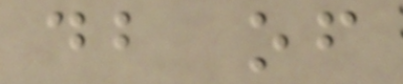db of
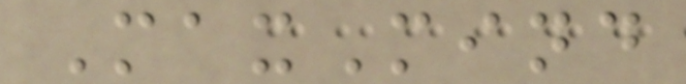MaxMind
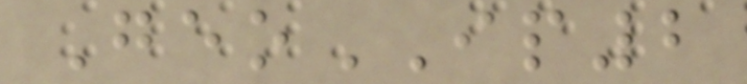GeoIP2
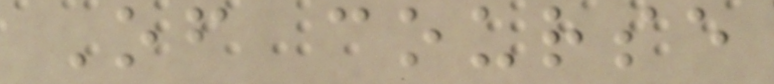Of course
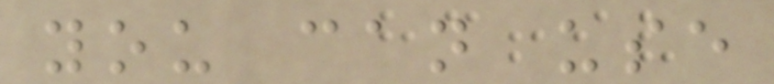you can use
